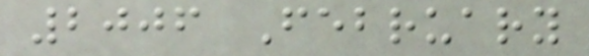2006 February
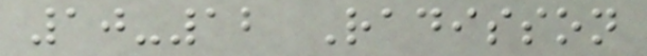10-12 Radisson
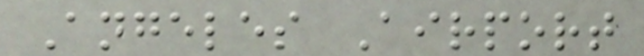Angeles Airport
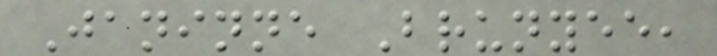Janinne Brunyee,
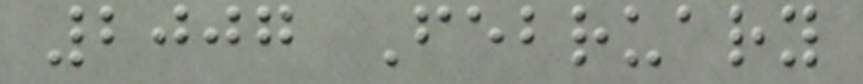2007 February
